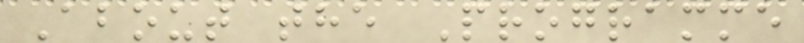About the Programme
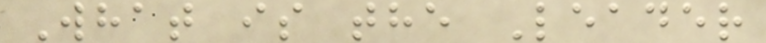What is the Leader
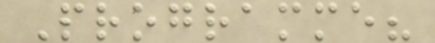Programme?
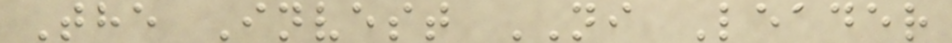The Invest NI Leader
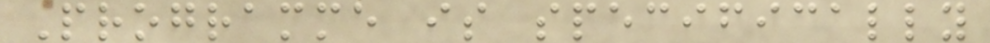Programme is specifically
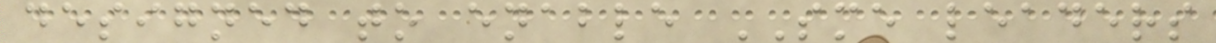designed to enable SME leaders
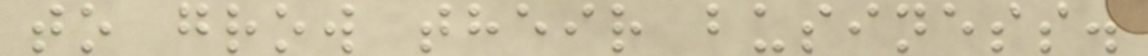to grow their business.
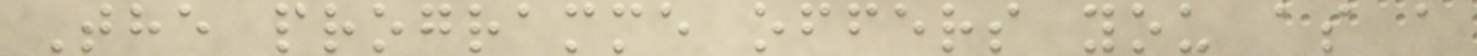The programme offers you as a
